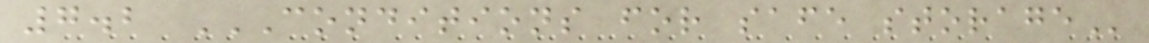7.2 CONDITIONS FOR SAFE STORAGE
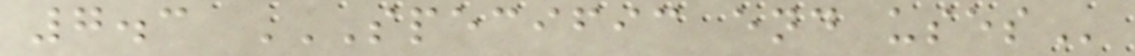7.3 SPECIFIC END USES
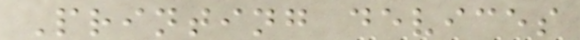Printing devices
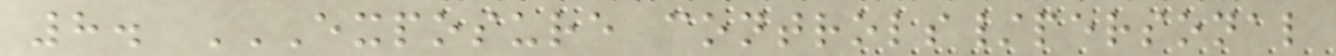8. EXPOSURE CONTROLS/PERSONAL
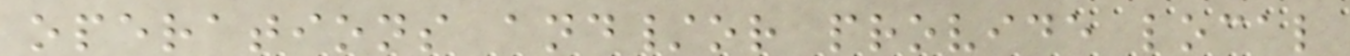operations and/or provide local
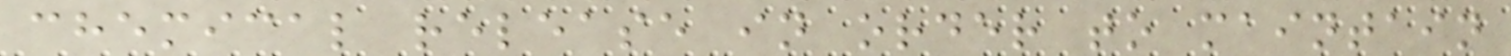chemical release in order to maintain
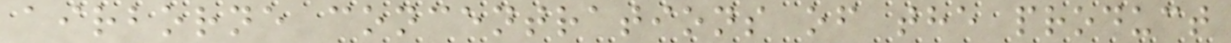airborne concentrations of the product
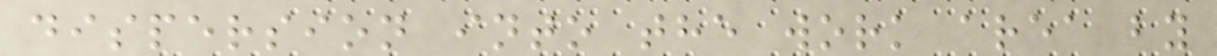dispersion into the work area by
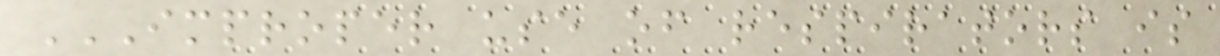IMPROPER USE OF RESPIRATORS IS
